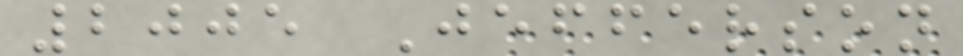2005 Jefferson
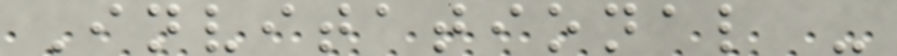Invitational -
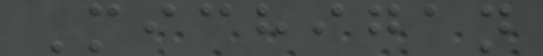Michigan
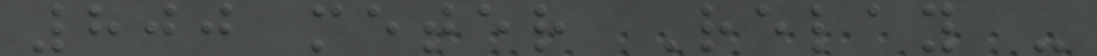800 meter Relay -
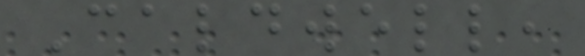Caldwell,
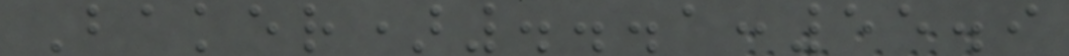Baker)...1:55.9
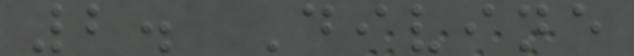2. Divine
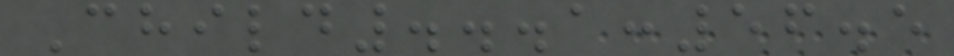Child...1:56.5
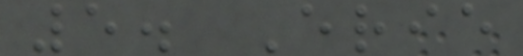5. Erie
